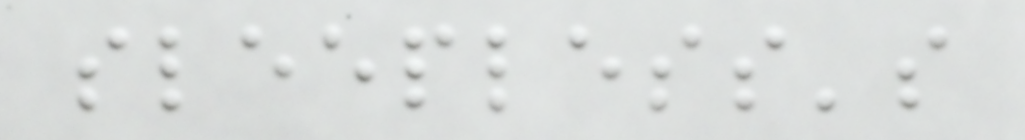sleepless's
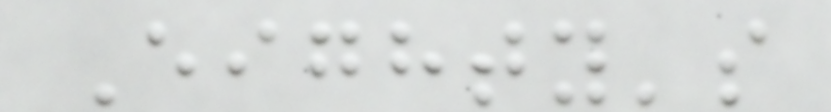Eighty's
